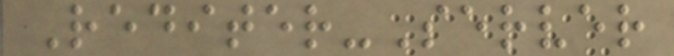Rediter-Server
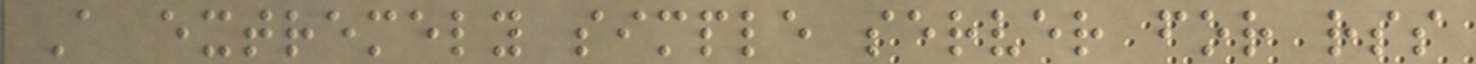A extremely simple server for rss
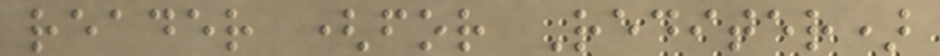reader (for Rediter)
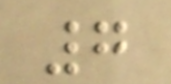7
